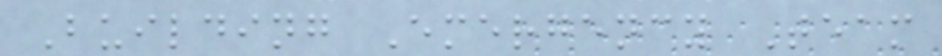Building Emergency Team
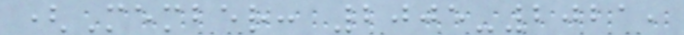(Member: 2005-2021,
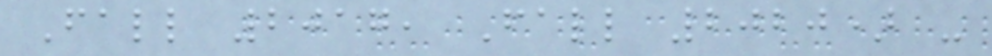Fall 2017, Fall 2020) -
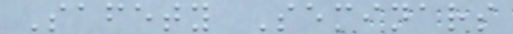Safety Seminars
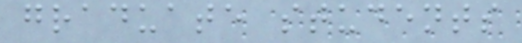graduate students
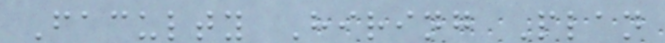Faculty Hiring Plan
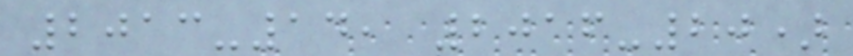2013-14, 2016-20)
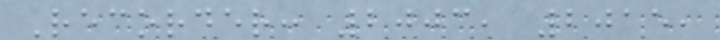Recorder: 2003, 2015,
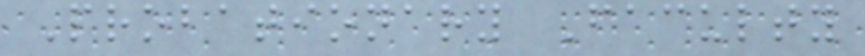Probationary Faculty
